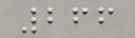266
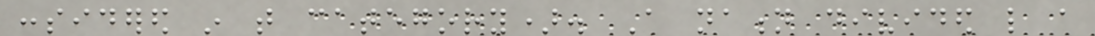considered in that category). A nation divided like a
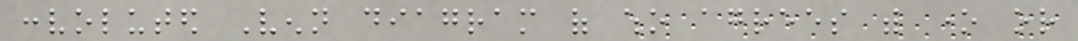convoluted Venn diagram of who agrees with one or
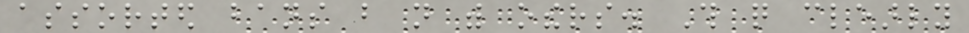assorted bans but not with others. This quite clearly
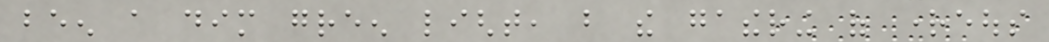been a dim green light, but the gathering of righteous
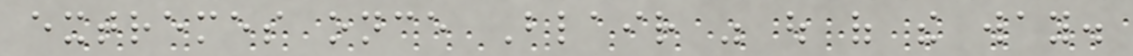extremes once Blair was out of the way.
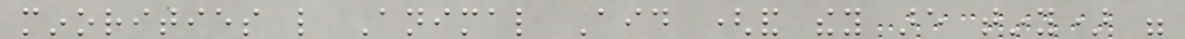minorities like Animal Aid (and they are tiny) were
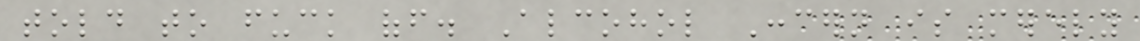told to fuck off. Alcohol Concern is merely
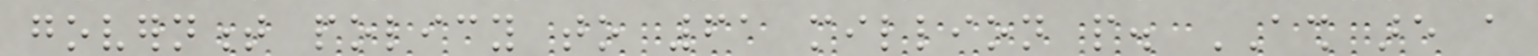government policy to 61 million people. ASH are a
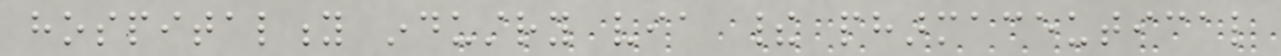hospitality industry via their pharmaceutical
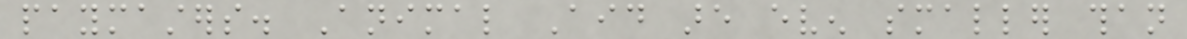paymasters. Animal Aid are even smaller than
